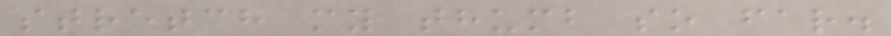stretch my thumb so far.
